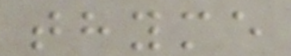thyme
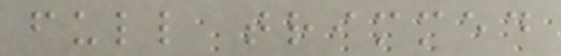full trimmed
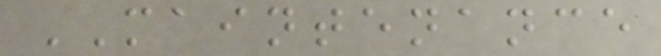MAINTENANCE
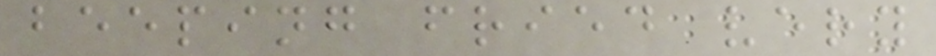beeping fried very
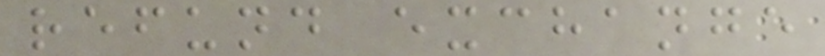refund exchange
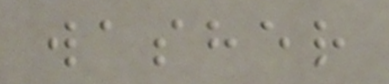washer
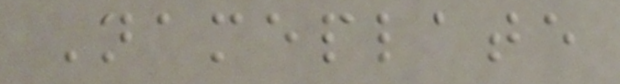Nameplate
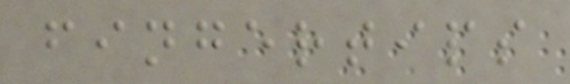fingertips
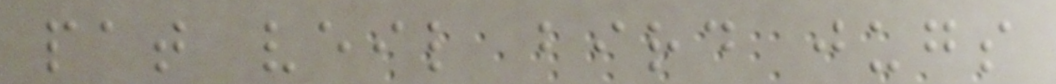pat veil bird jugs
